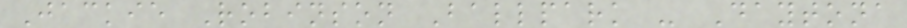Jackie Robinson Ballpark - Daytona
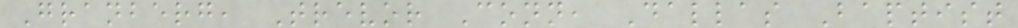Granberg, Trevor Conn, Dallas Baptist
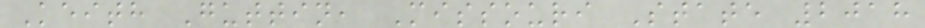Keith Guttin, Missouri State 2018
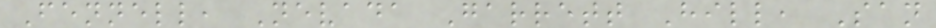Fennell, Nevada Garrett Hill, San
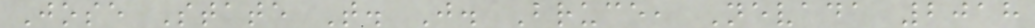Jose State T. J. Bruce, Nevada 2018
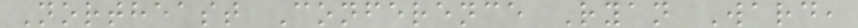Northeast Conference Ryan Ward,
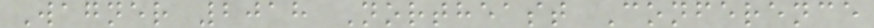Wagner 2018 Northeast Conference
